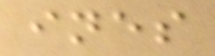ines
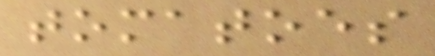tomatoes
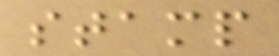stamp
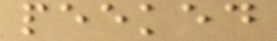peeked
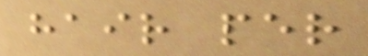hair per
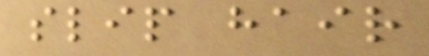slip hair
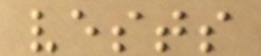vests
